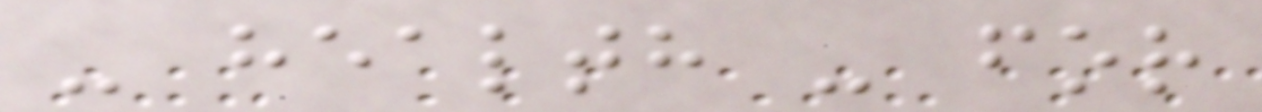- health - for
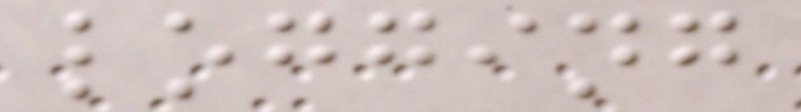logging
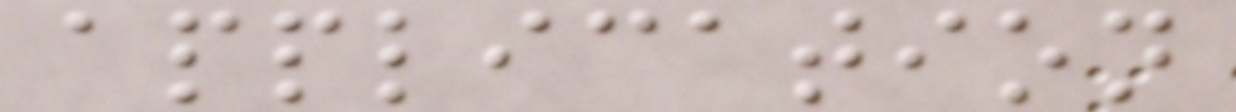application
